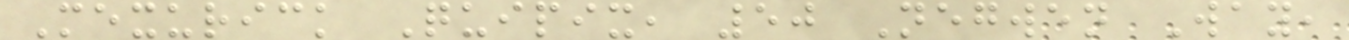Mexurick Quipix, 50 Negwen Way,
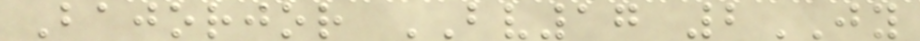Bajorjor BV17 2JY
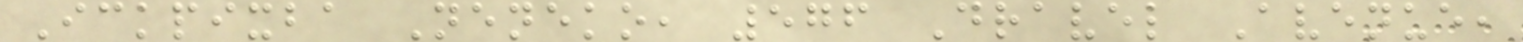Ickpixba Neneko, 576 Dravel Avenue,
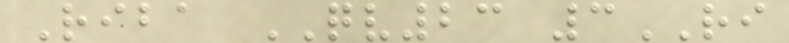Riba QV23 3RI
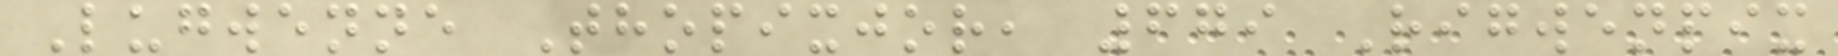Lugwenne Thopixjor, 679 Rigwenpix
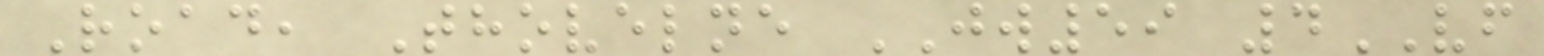Road, Thovelne JW59 4VF
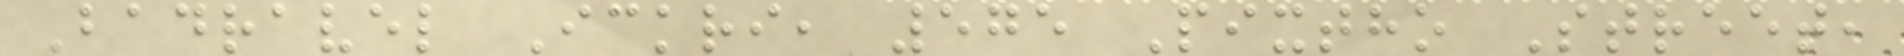Badravel Ickri, 575 Pixtho Street,
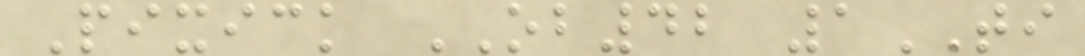Pixick OB42 1TI
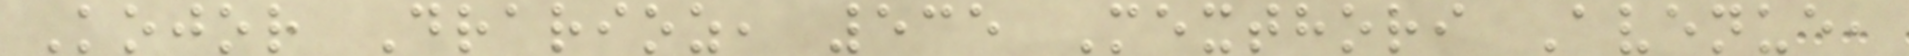Kojor Drarioz, 535 Mexthori Avenue,
